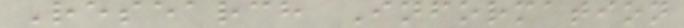Research Information
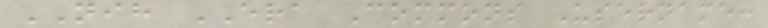NIH ERA Commons Username:
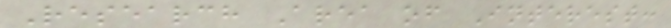Research Area of Interest:
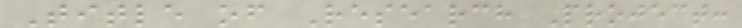Title of Research Project:
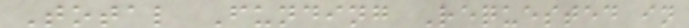Total Funding Requested in
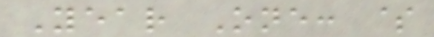Year One: $
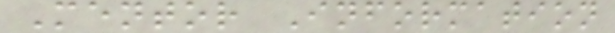Mentor Information
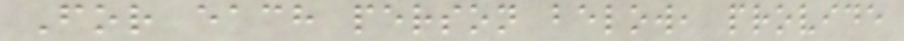For each person below, provide
